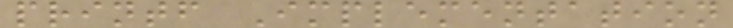printf Implementation
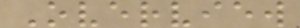Overview
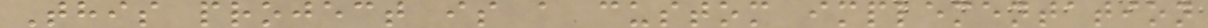This project is a custom implementation
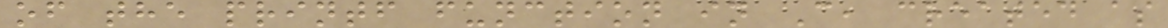of the printf function in C, created as
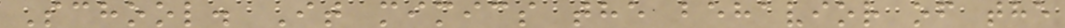School. It mimics the behavior of the
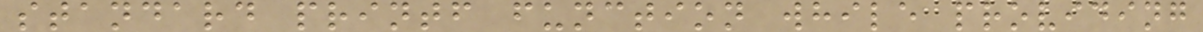standard printf function while providing
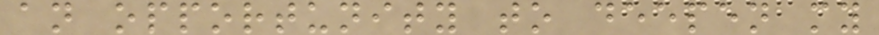an opportunity to deepen my
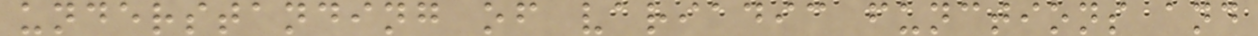understanding of variadic functions and
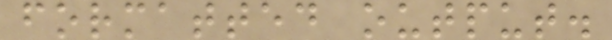formatted output.
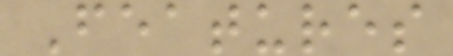Features
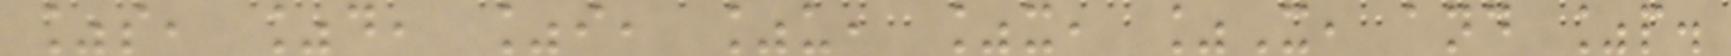%s, %d, %i, %u, %x, %X, and %p.
